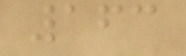163
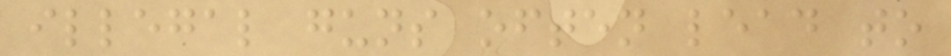illegal guns often lead to
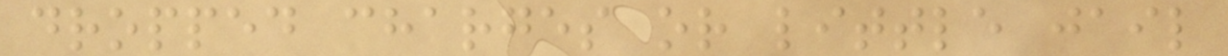dropped charges or little jail
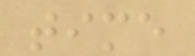time
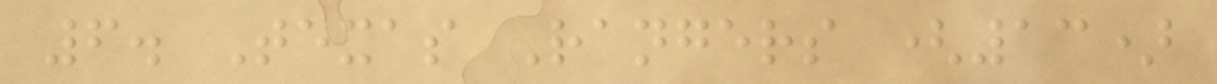6. Texas Rangers (13)
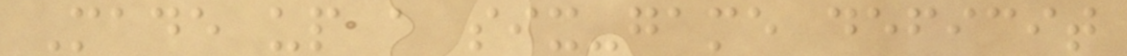Made up a six-game deficit
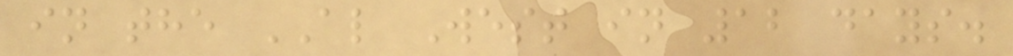in the AL West in 12 days.
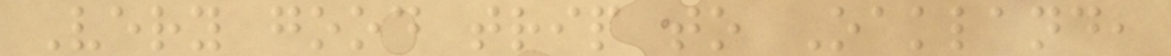Very good trip to Oakland,
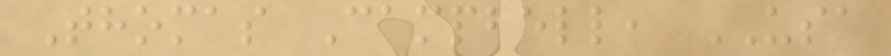Thomas Campbell, USA
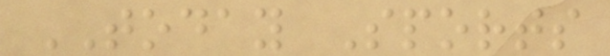TODAY Sports
